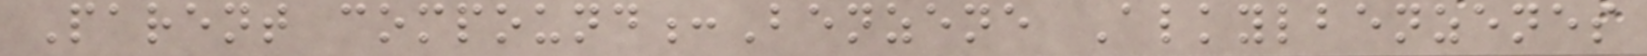Parent compound:Benzene Alkylbenzenes
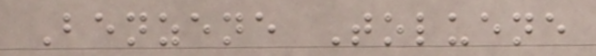Benzene Toluene
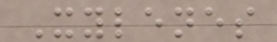Xylenes
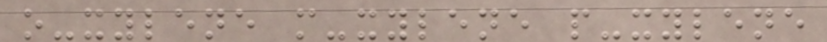o-xylene m-xylene p-xylene
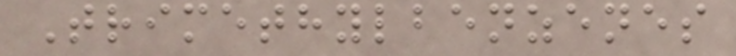Trimethylbenzenes
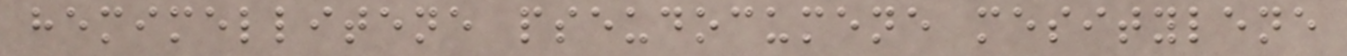hemimellitene pseudocumene mesitylene
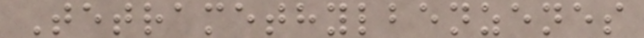Tetramethylbenzenes
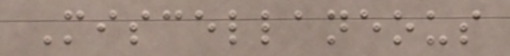Miscellaneous
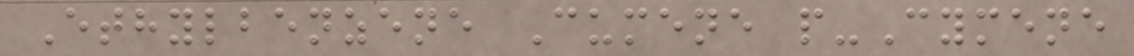Ethylbenzene Cumene p-Cymene
